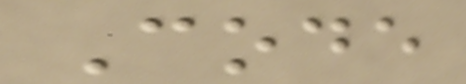Code
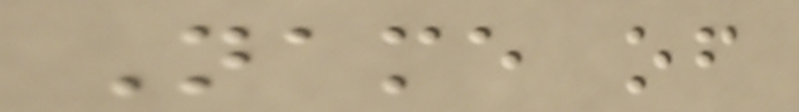Name of
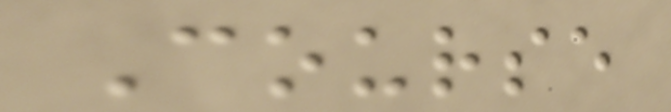Course
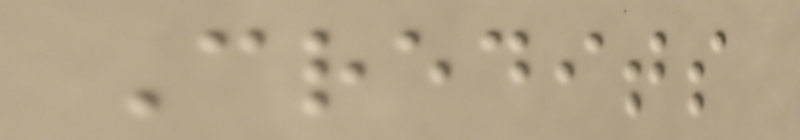Credits
